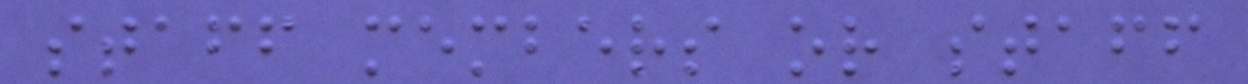staff members or staff
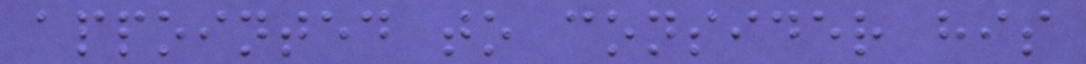appointed to consider his
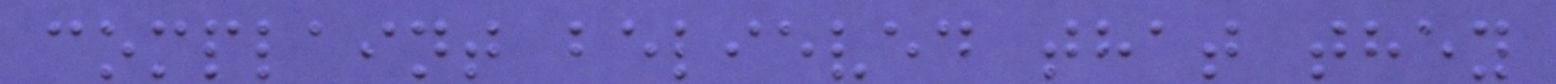complaint believed that they
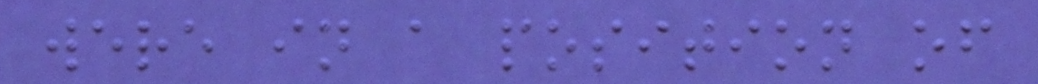were in a position of
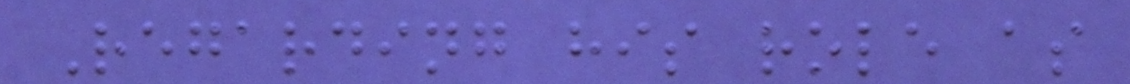Regarding his role as
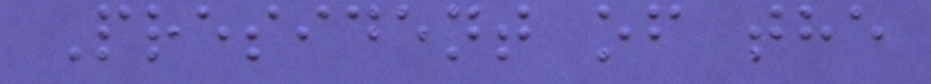President of the
